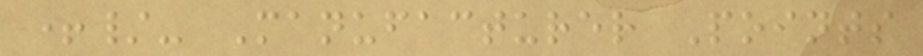+/- Manufacturer Points
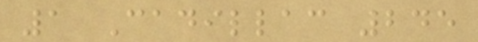1 Cadillac 245
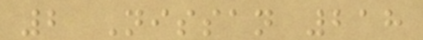2 Nissan 218
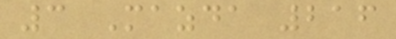3 Mazda 216
